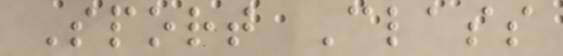Sport Class
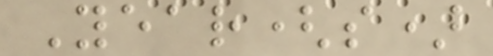Year(s)
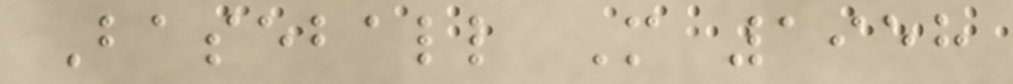Baseball M 1958
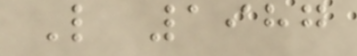L 1987
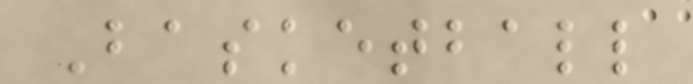Basketball
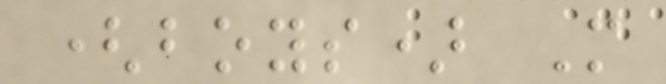(boys) M
